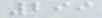299
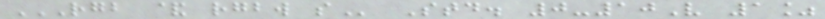RGB & RGBW S Std. 0-10V 1%
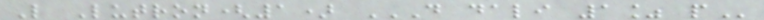L Lutron(1) D DALI 1% P
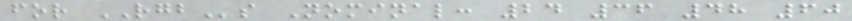for RGBs Nominal: 24 36 48 60
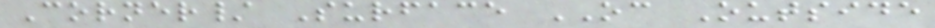Corner/ Surface OC Outside
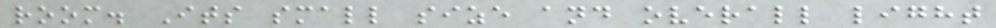room. Its small size and overall light
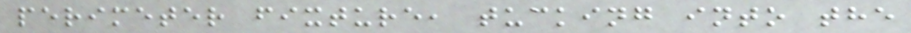perimeter fixture, tucking into the
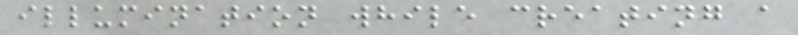illumination while creating a
